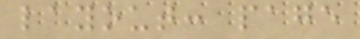layout: page
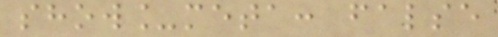show_meta: false
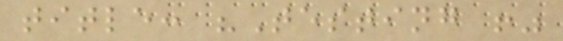title: "Testing !"
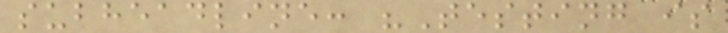subheadline: "Testing is
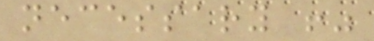necessary !"
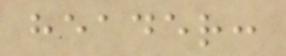header:
